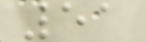51
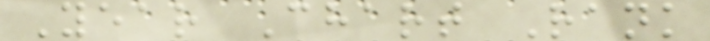Year Chart Rank
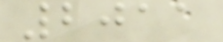2011
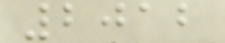2012
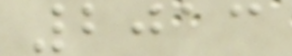2013
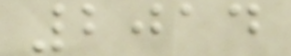2014
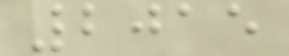2015
